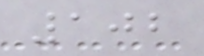102
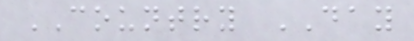COUNTRY DAY
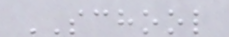SCHOOL
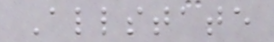Allstate
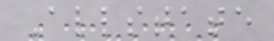Allstate
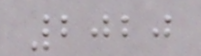2020
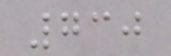730
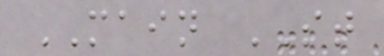MAIN ST
